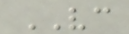VC
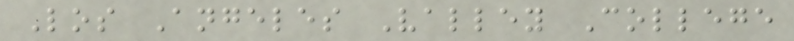Los Angeles Valley College
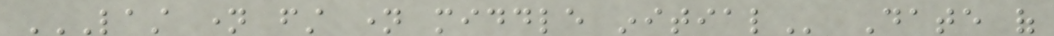LAST NAME FIRST NAME MIDDLE INITIAL Date of
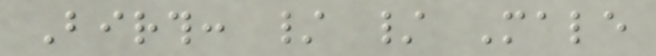Birth: / / Male
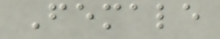Female
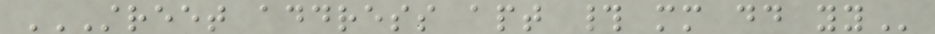STREET ADDRESS APT # MM DD YY
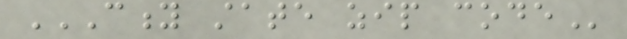CITY STATE ZIP CODE
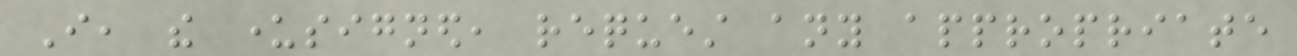I, the undersigned, request any appropriate
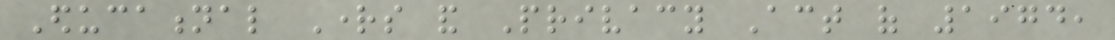Educational Rights and Privacy Act of 1974,
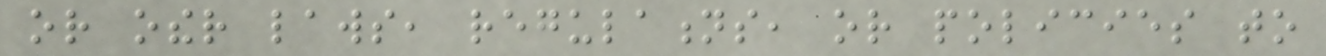or other laws, regulations, or policies to
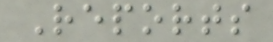Reports
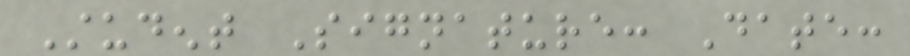Student Signature: Date:
